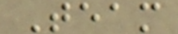Team
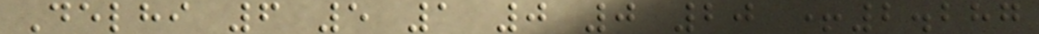Delhi 6 5 1 0 0 20 +2.287
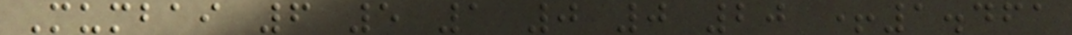Mumbai 6 5 1 0 0 20 +1.461
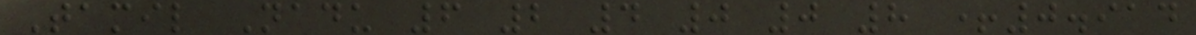Tamil Nadu 6 2 4 0 0 8 +0.914
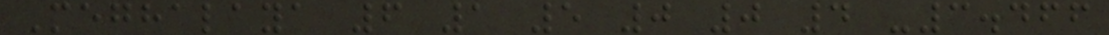Meghalaya 6 1 5 0 0 4 -3.466
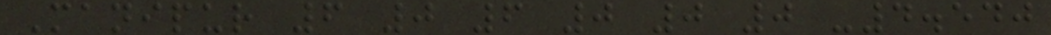Manipur 6 0 6 0 0 0 -4.540
